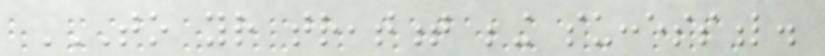TO YOUR TREATMENT BEING SUCCESSFUL.
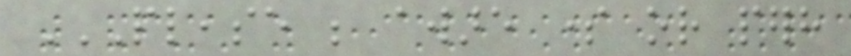PLEASE BE AWARE SOME OR PERHAPS
